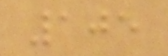105
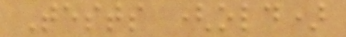Tests (old)
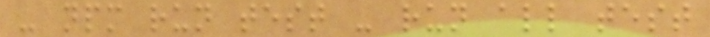- npm run test - run all test
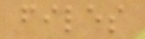files
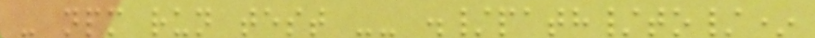- npm run test -- ./path/to/*
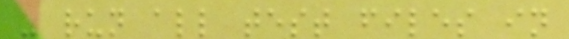- run all test files in
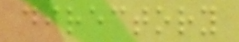directory
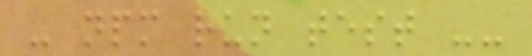- npm run test --
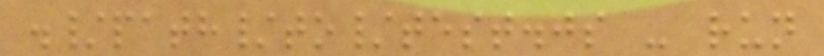./path/to/test.js - run
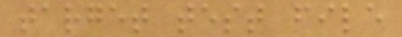target test file
